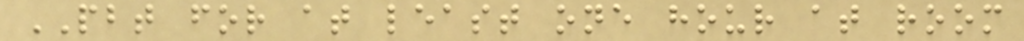PBT for at least one hour at room
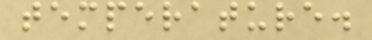temperature.
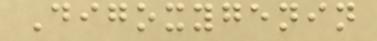Digoxygenin
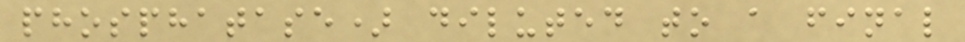phosphatase) diluted to a final
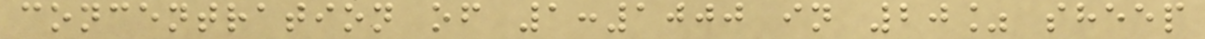concentration of 1:1000 in 20% sheep
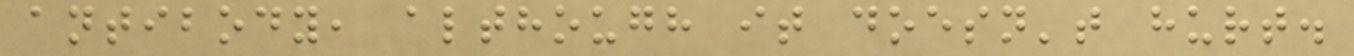antibody, although it doesn't hurt.
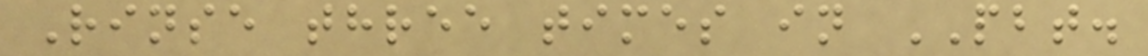Rinse three times in PBT.
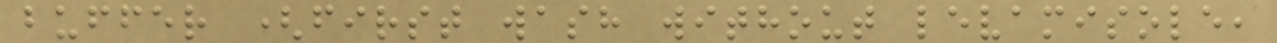buffer (first wash without levamisole,
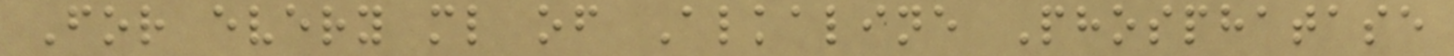For every ml of Alkaline Phosphatase
